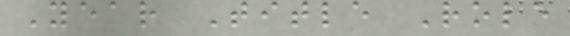Year Title Role
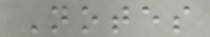Notes
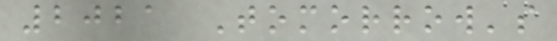2021 Tomorrow's
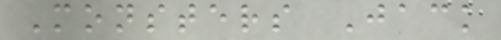Monsters Jack
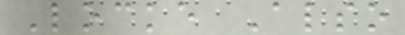Locke Also
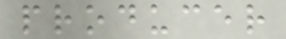producer
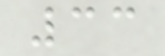33
